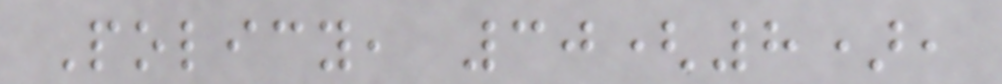Policy, 30(8),
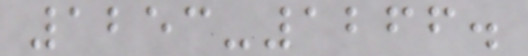1253-1266.
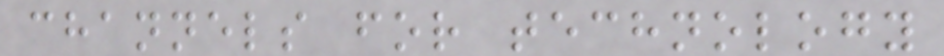channels for technology
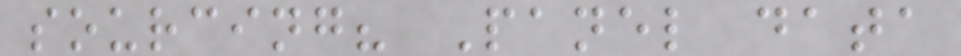sourcing? Panel data
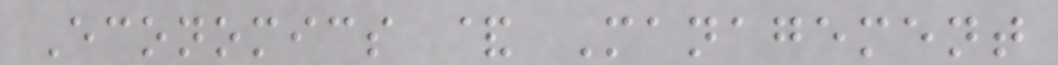Economics & Management
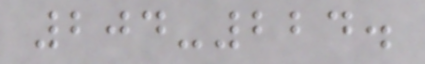204-224.
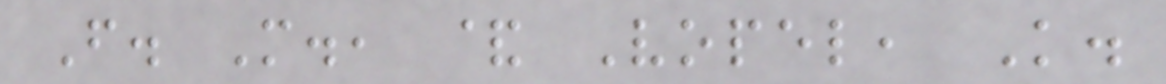F. M., & Vopel, K.
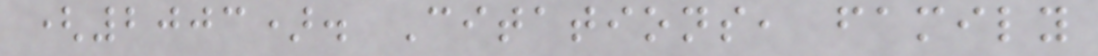(2003). Citations, family
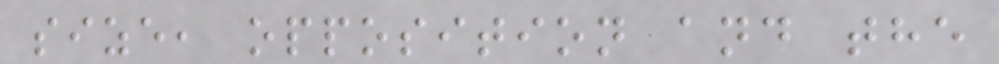size, opposition and the
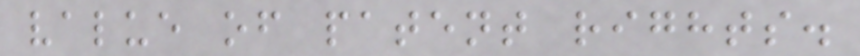value of patent rights.
